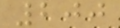200
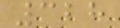328
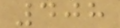408
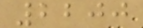2200
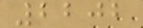2202
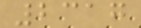2317
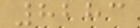8283
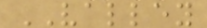VALLEY
